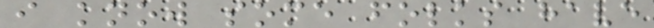i know some folks have
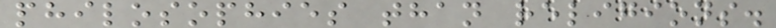philosophies than religions.
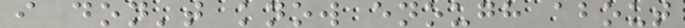i don't know enough about
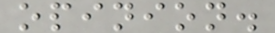opinion.
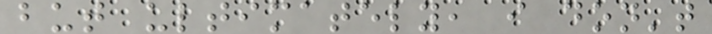but ultimately, i don't
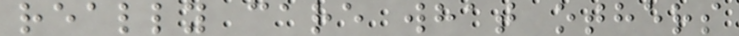really care what others
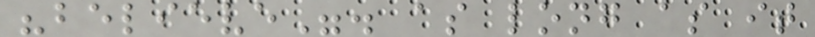"believe". as long as it
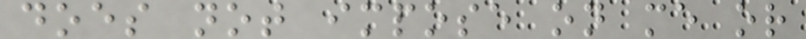does not impose on me or
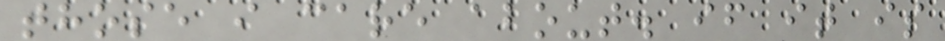those i care about. if it is
